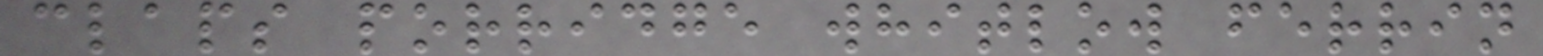claps porridge whitlow ferrin
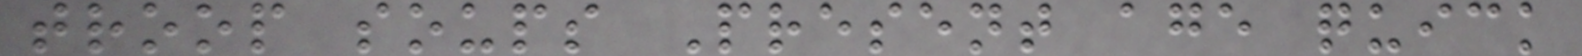troop soups Present age quick
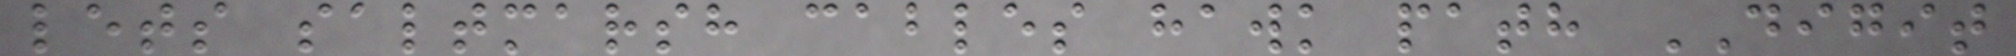lets saltmarsh cables hawk path DIGIT
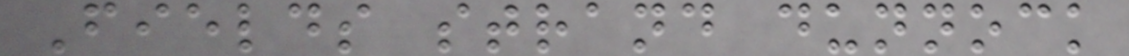Fields strand dunnock
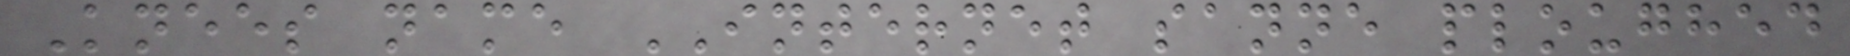Knees name INTERNET sanne ploughed
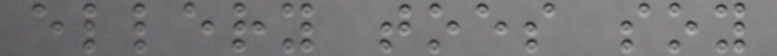ellery toes soy
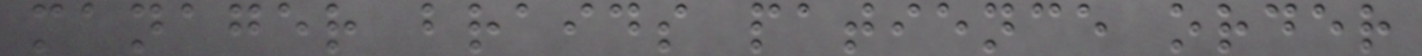manager braids patience order
